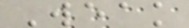Weak
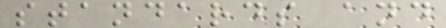standards and
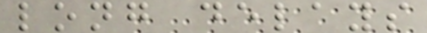long delays
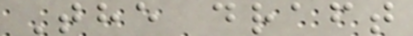The draft
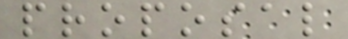proposal
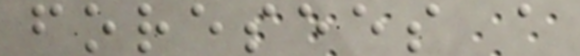foresees a
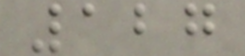127
